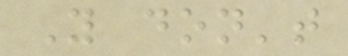You don't
